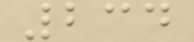234
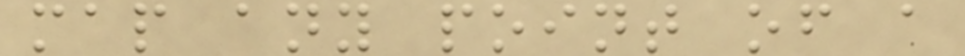map any point of a
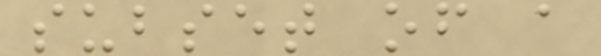subset of a
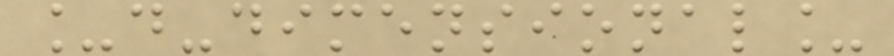_d-dimensional_
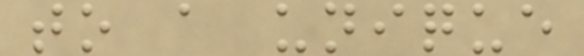to a unique
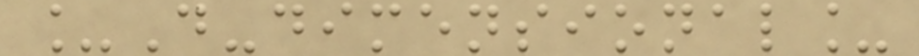_D-dimensional_
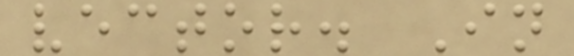vector. In
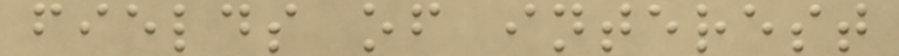fields of interest
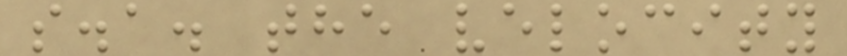s.a. the velocity
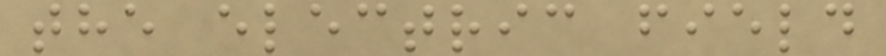the electric field
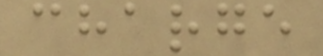charge
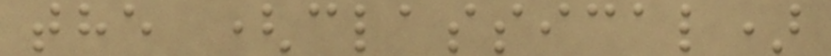the (classical)
